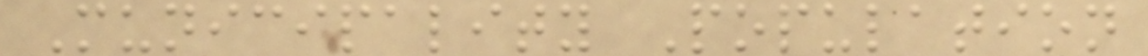Municipality Population
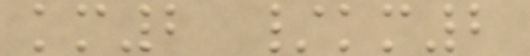km2 /km2
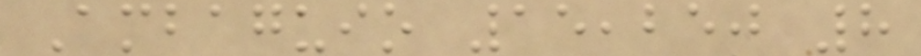Ambaguio 15,250 8
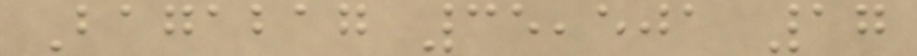Bagabag 35,501 17
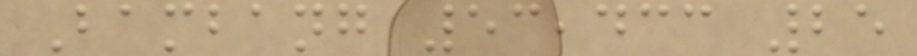Bambang 53,433 25
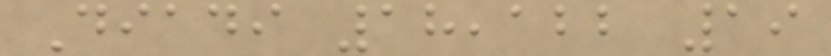Diadi 18,122 19
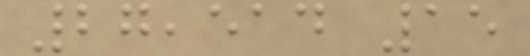27,514 15
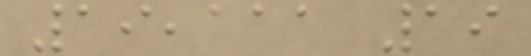19,111 19
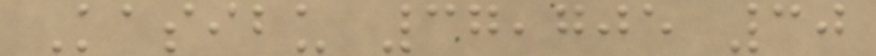Kasibu 37,705 30
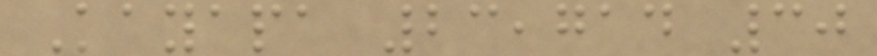Kayapa 23,714 30
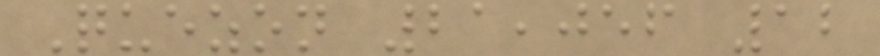Quezon 21,056 12
